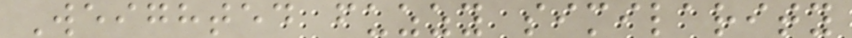Weighted fuzzy similarity
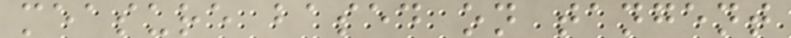measure based on tangent
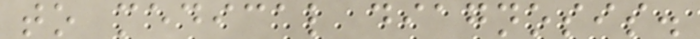to medical diagnosis.
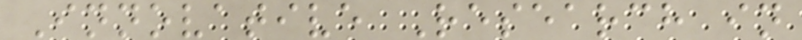Innovative Research in
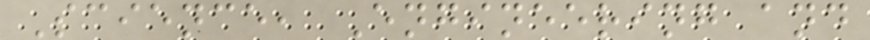Science, Engineering and
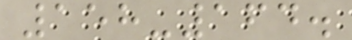158-164.
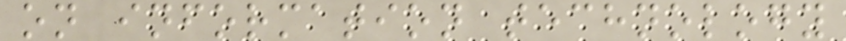on information technology
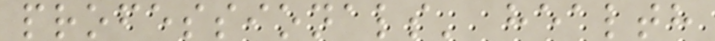professionals' health
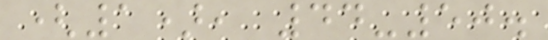(1), 44-50.
